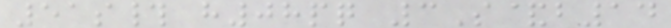51s# h08pq 3S&b14
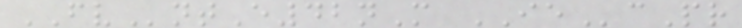FVntE42nM IEcPr
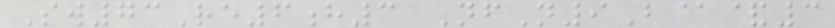Sw73Re6h3 NfN9B@&3
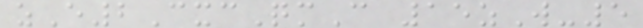zE2CxcQmC 15zW-5
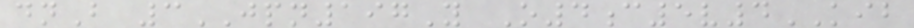dnB 3JPN197Y O4c5v4KIB
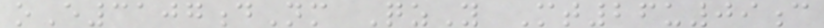oE3107dNm QzY Mt26u09c
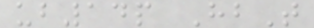ub14p HbT
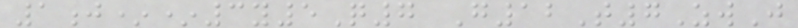1j**3y5Q7 G12T7ZwJ
